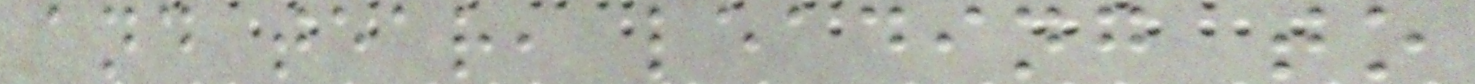and tear, leading to
